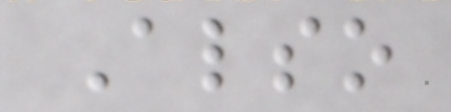Also
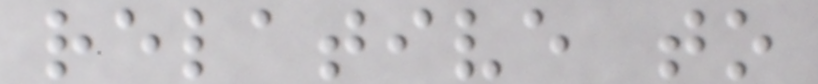relative to
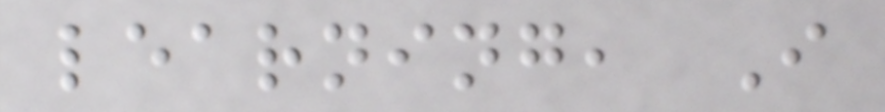learning, I
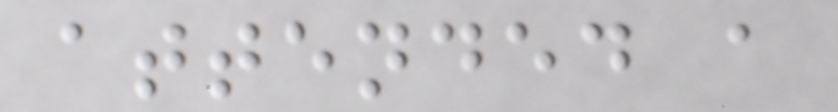attended a
